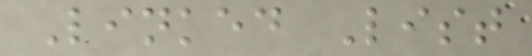Linked List
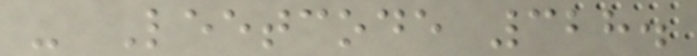- Leetcode 328.
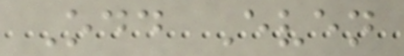Odd Even
